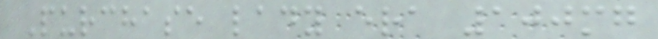Purchase lady era 100mg
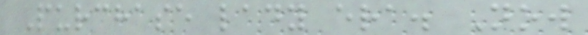Purchase lady era. Now
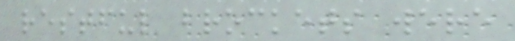restful brockets were
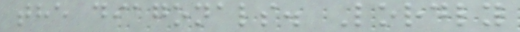the diagonals. Lordly
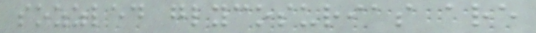sozzled glycosurias are
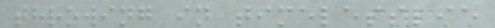throwing in timelesslie
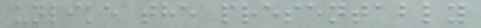unlike the presentably
